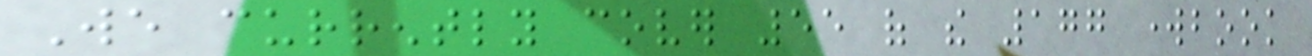We currently cover 55 of the 177 workbook
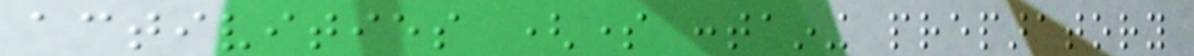activities (some containing preparatory
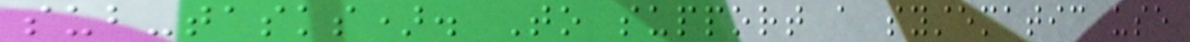sub-tasks). To support a systematic use
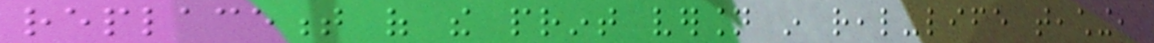replacement of the print version in real-life teaching,
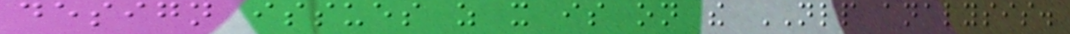design issues as it is on the NLP analysis.
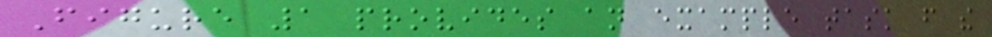Figure 1 provides an example task from the
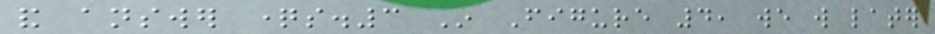and answer questions.3 In Figure 4, we will later
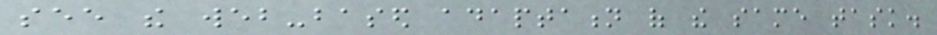see the web-based adaptation of the same task.
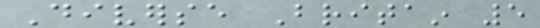Diverse Britain 5
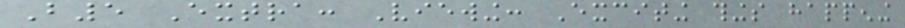B5 Extra: Viewing: Exciting things happening
